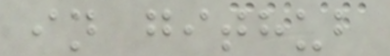in github
